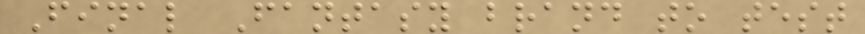Final Fantasy brand to test
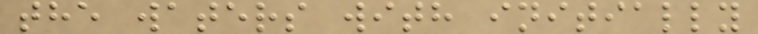the waters with initially
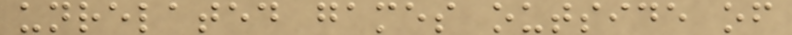unrelated games outside of
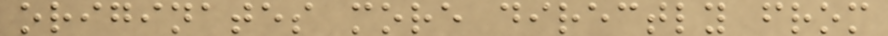originates more directly from
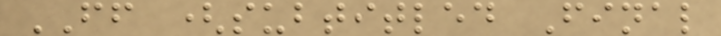FF (subtitled Final
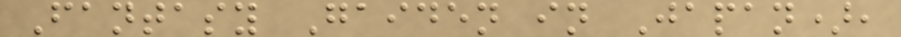Fantasy Gaiden in Japan),
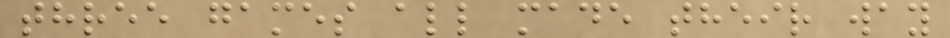three games all made their way
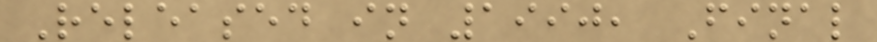Released in 1990, Final
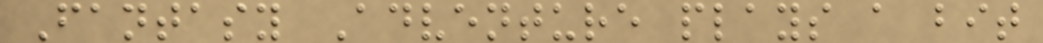Fantasy Adventure plays a bit
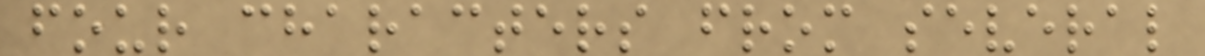four characters from several
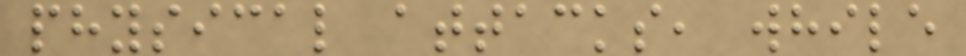physical attacks, while
